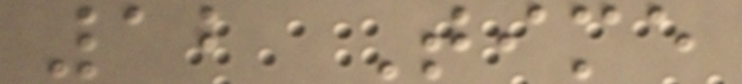12 Time
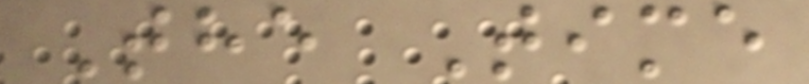The Time
